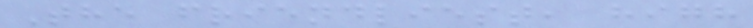The friendliest, high
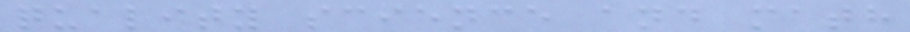quality science and math
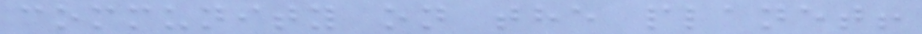community on the planet!
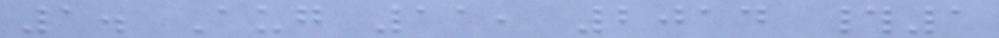1. Aug 11, 2014 #1
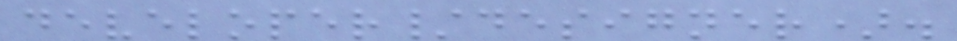developer/designer).
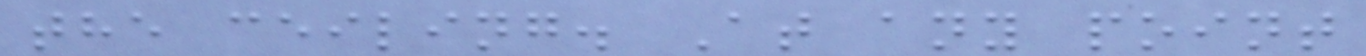the ceiling. At any point
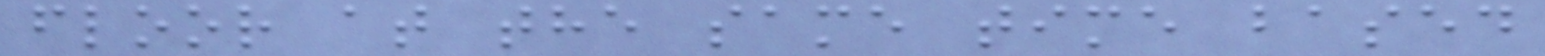floor at the same time based
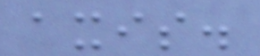axis.
